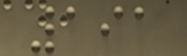191
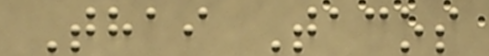Thai Tacos
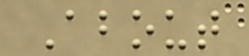About
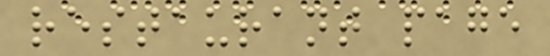restaurant page
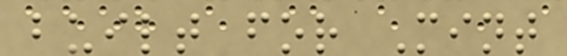built for Mint
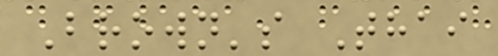Brown's Thai
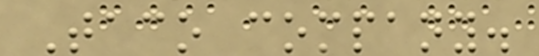Taco company.
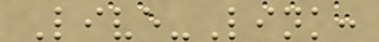Live-Link:
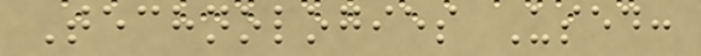Technologies Used:
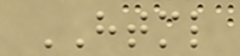HTML
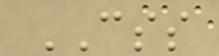CSS
